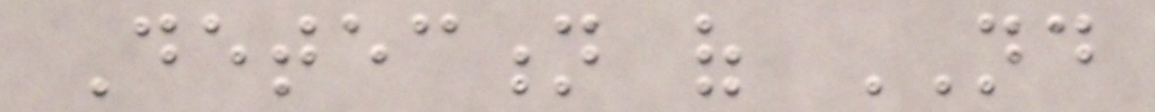Detection of ND
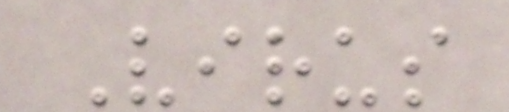Virus
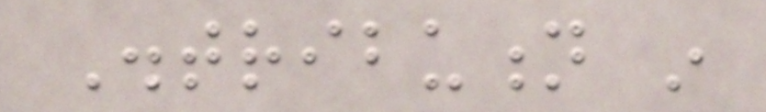Distribution in
